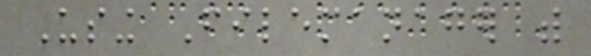Using Filemanager with
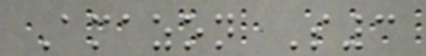Amazon S3
